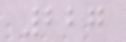227
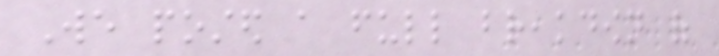We posted a full breakdown of
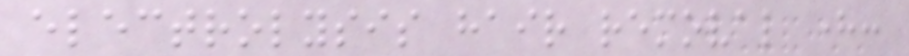electrolysis hair removal here:
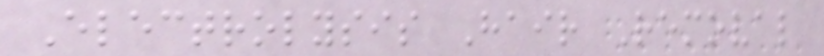Electrolysis Hair Removal
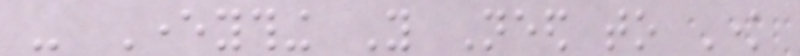- Everything You Need to Know
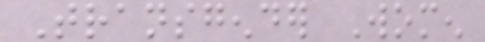Transgender Women
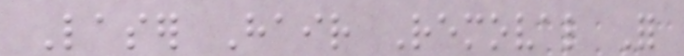Laser Hair Removal For
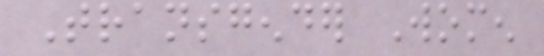Transgender Women
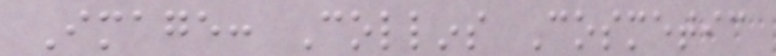Image: Collins Cosmetic
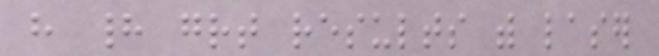have had great results with laser
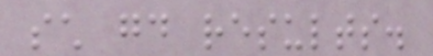such good results.
